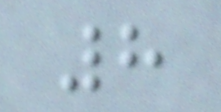8
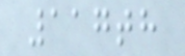117th
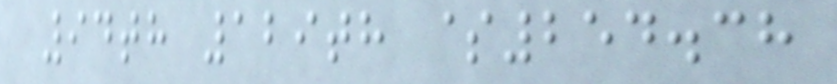94th 129th $254.38
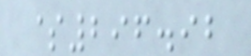$296.92
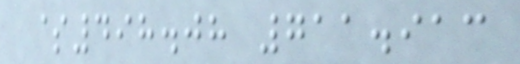$498.08 711.913
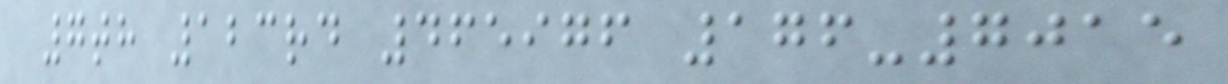7th 123rd 465976 176-7015
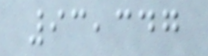93,347
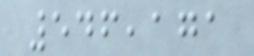546,171
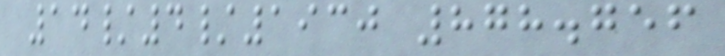14/4/1930 878.756
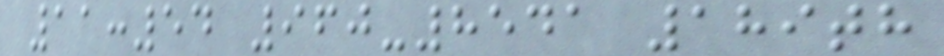11:54 960-8541 189th
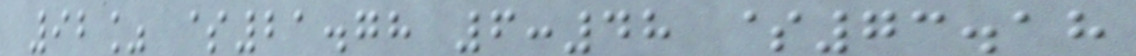92% $21.78 6:48 $73.18
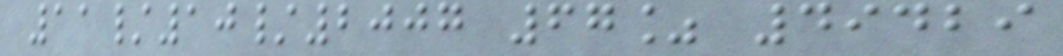11/10/2007 67% 49429
